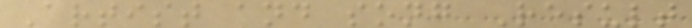Artist and song Result
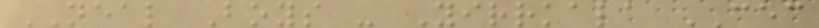NEAL Boys - Yirrkala CEC
